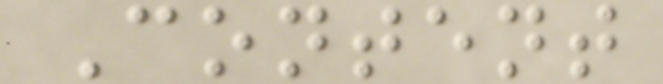Content
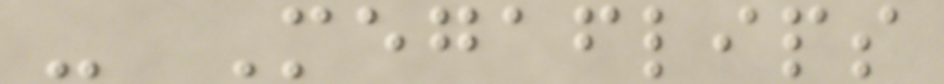- Megaflips
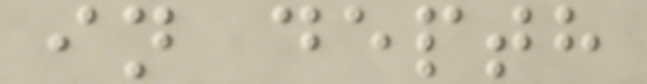in depth
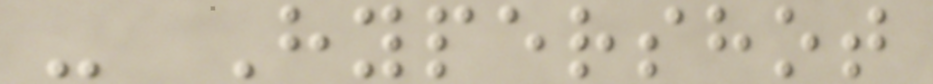- Hypershot
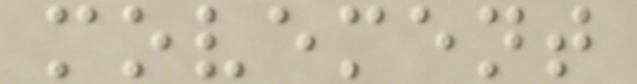movement
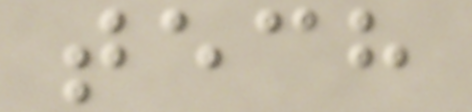tech
